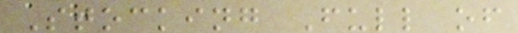Stocking Full of
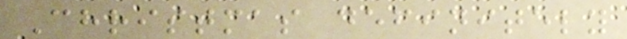Christmas definitely
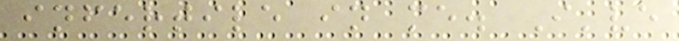infertile in me. I've
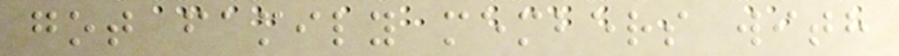got family members with
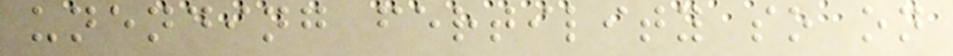unending fertility so on
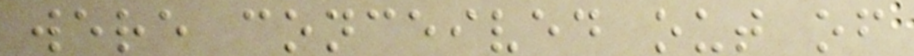were conceived out of
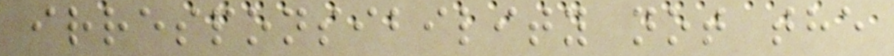irresponsibility not the
